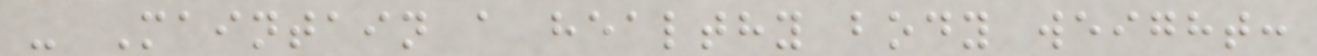- Maintain a healthy body weight:
